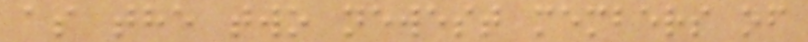as the two newest members of
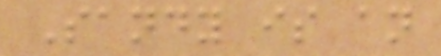Sandy is an
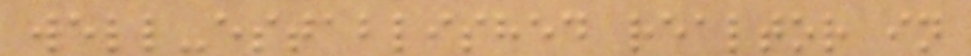well-established realtor in
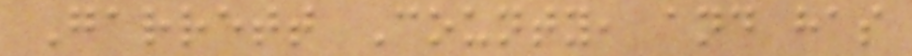Garrett County, and has
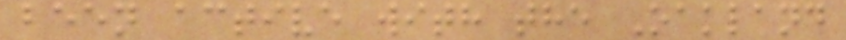been active with the Oakland
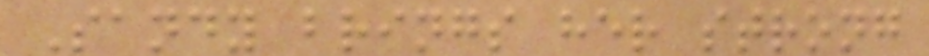Sandy brings her strong
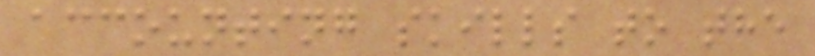accounting skills to the
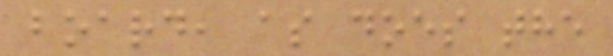board, as does the
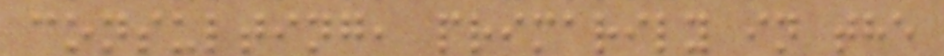consulting, primarily in the
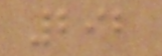292
